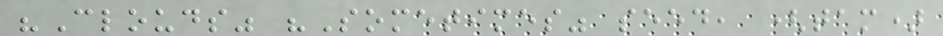"Clouds" "Sometimes" seed, (tam)
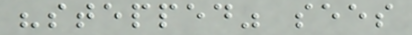"stepped" sees
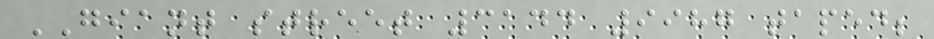GIANT street 3144 9987 taped;
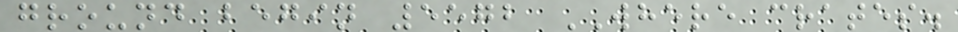ground begin 5572 WHERE crates.
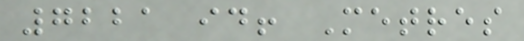7221 id! Metres
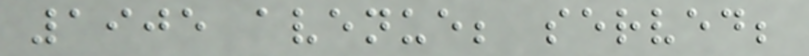1905 avenue; served;
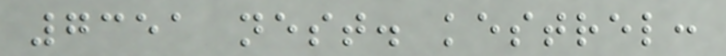7351 nest. kestrel:
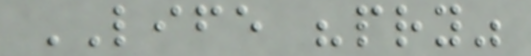LIFE "pry"
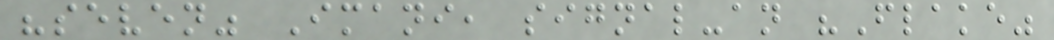"seven" Imani, signal-an "Flake"
